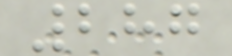287
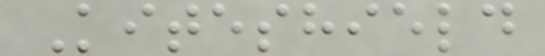Kiteshield
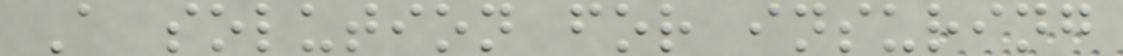A solution for insuring
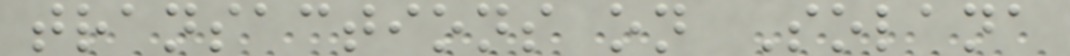transactions on Solana
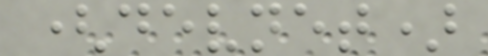(devnet)
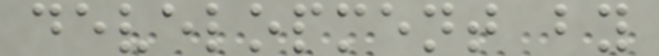development by
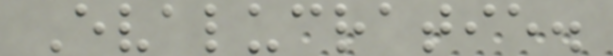Evalucratie.
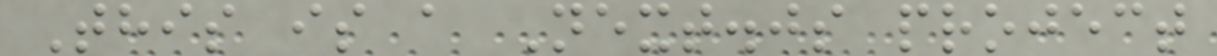This is a Next.js project
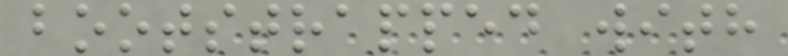bootstrapped with
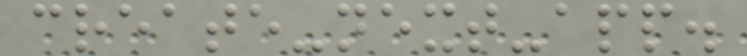create-next-app.
